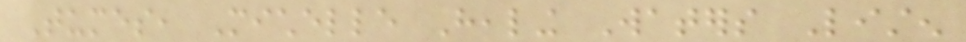Tumes, Michelle Healing Waters Listen
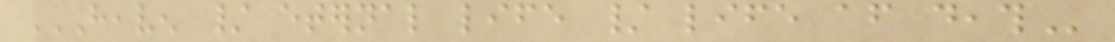HEAVEN / ETERNAL LIFE / LIFE AFTER DEATH
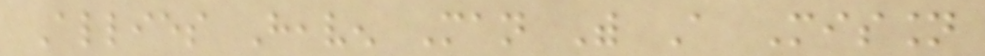Allies Heaven Man With A Mission
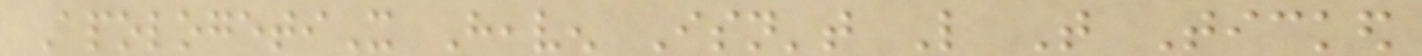ApologetiX Heaven Isn't Like That Ticked
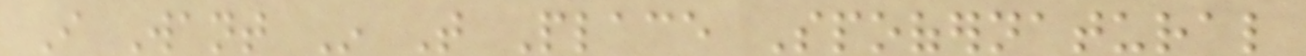I Want In That Place Spoofernatural
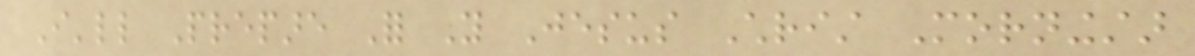I'll Prepare For You Jesus Christ Morningstar
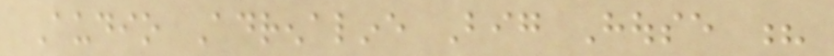Audio Adrenaline Big House ?
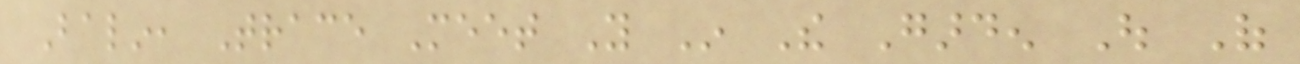Balin, Trace Meet You In The Garden Out Of
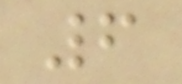6
